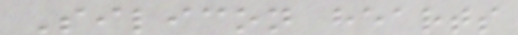Silicon hearts
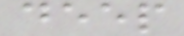deep
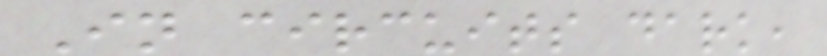In circuits dark,
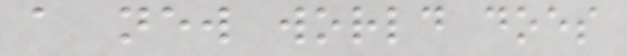a new world does
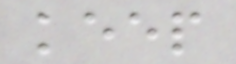keep
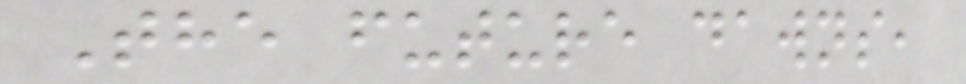The future dawns,
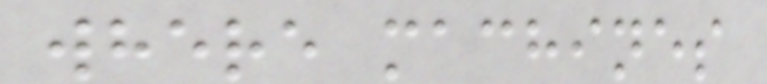where machines
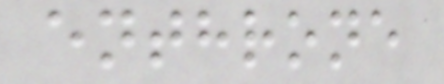enthrone
